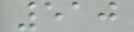510
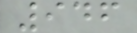946
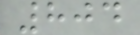804
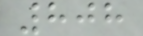808
